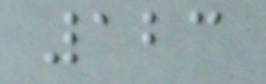123
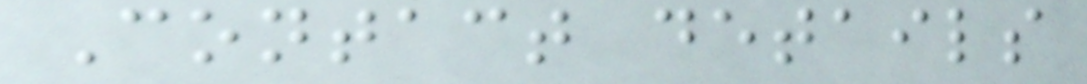Contact details
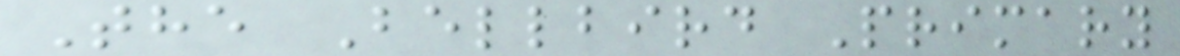The Bellbird Primary
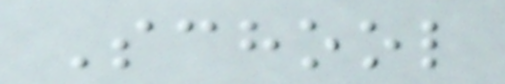School
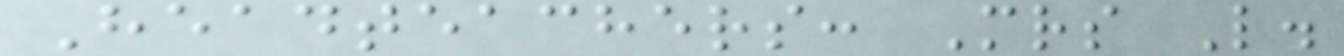Headteachers: Mrs L.
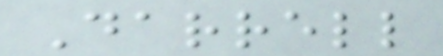Darrell
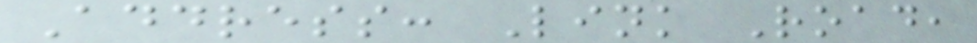Address: Link Road,
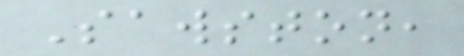Sawston,
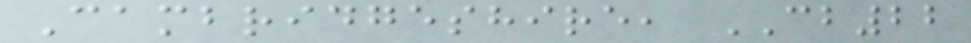Cambridgeshire, CB22
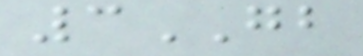3GB
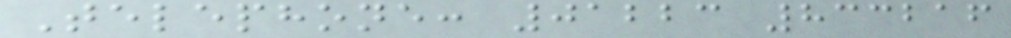Telephone: 01223 833216
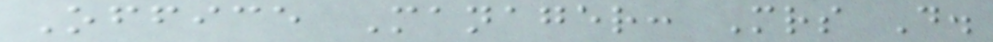Office Manager: Mrs D.
